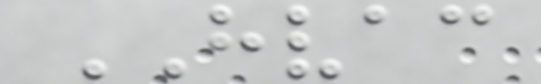HVAC
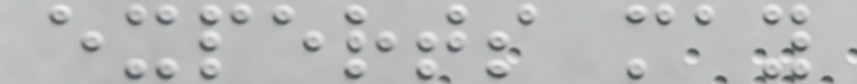experts may
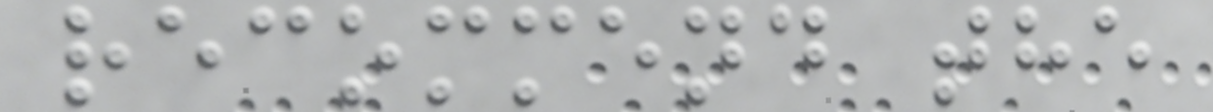recommend the
